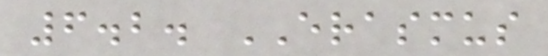6.2. ERASMUS
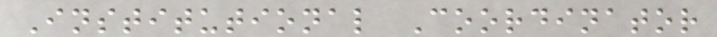Institutional Coordinator
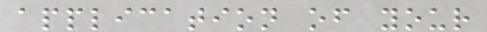application of your
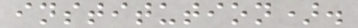institution).
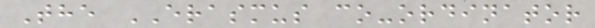The ERASMUS co-ordinator
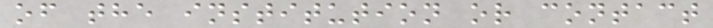of the institution or contact
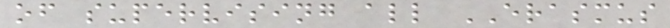of supervising all ERASMUS
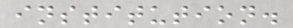institution.
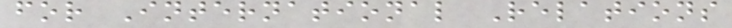for International Relations
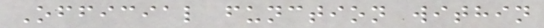Official function within
